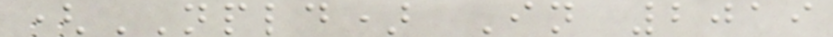(NPLD) In 2019
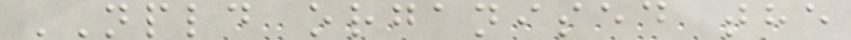NPLD organised the
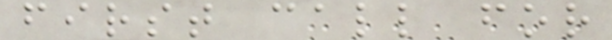first call for
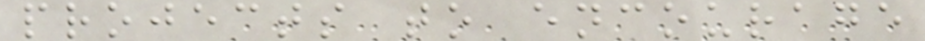projects to encourage
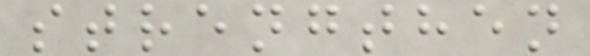strengthen
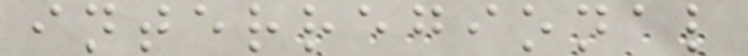interregional
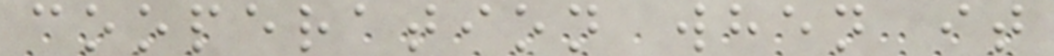cooperation when it
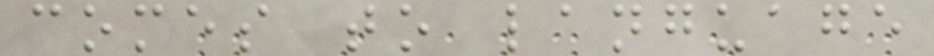comes to language
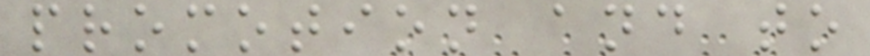promotion and to
